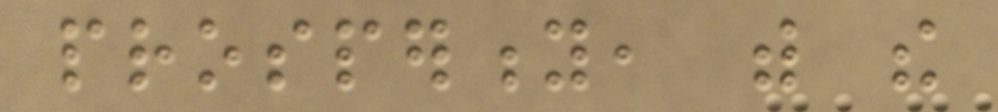prosperity, with the
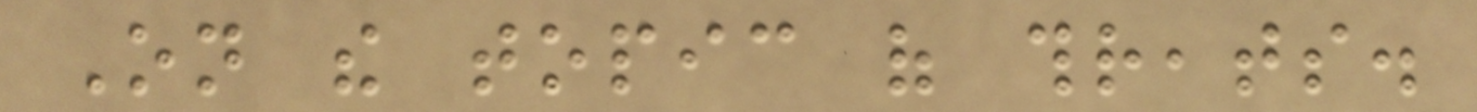On the topic of threats.
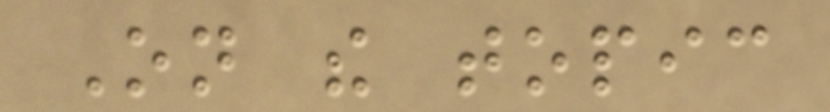On the topic
